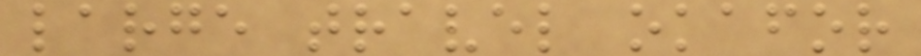large travel okafor
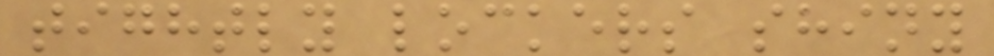tightly lockers shiny
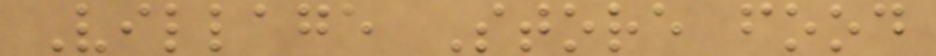Village Store food
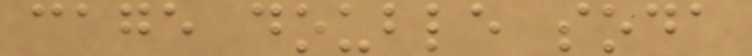cage double soda
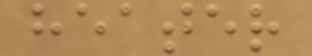heater
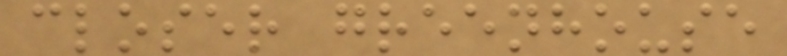closer greenhouse
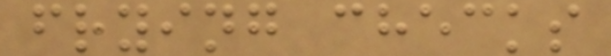frying checks
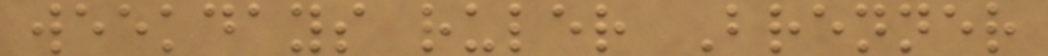weekdays ruler Brenner
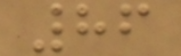86
